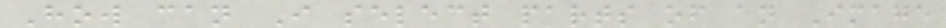How can I select parts of an Image
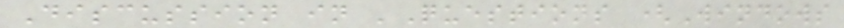Discussion in 'Questions (Windows
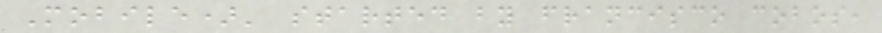Mobile)' started by francisco cobos,
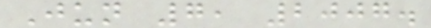Jun 7, 2007.
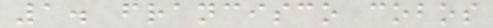1. francisco cobos
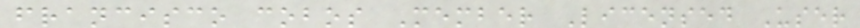francisco cobos Member Licensed User
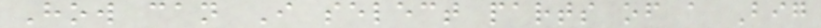How can I select parts of a Big
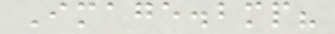Image.bmp?
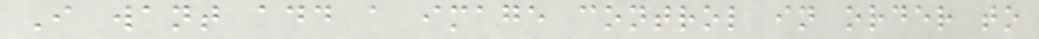I want add a image control in order to
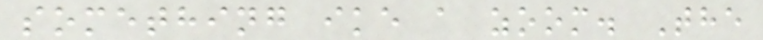something ike a zoom. The
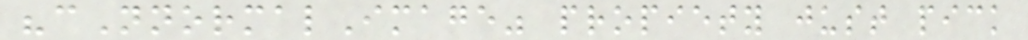"cNnormalImage" propiety just pick
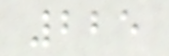225
